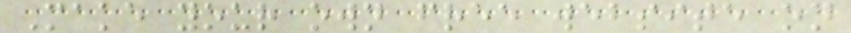Make your own free website on
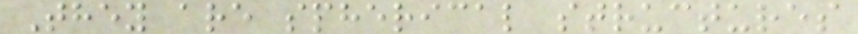They are spherical structures
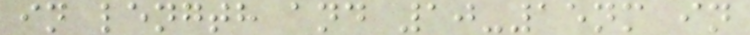in length and 10-15nm in
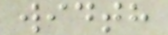width
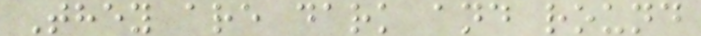They are dark and round
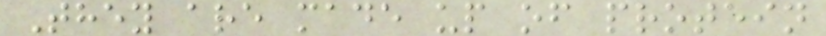They are made up of protein
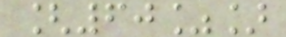[60%]
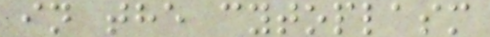in the cytoplasm
